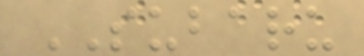SUBARU
